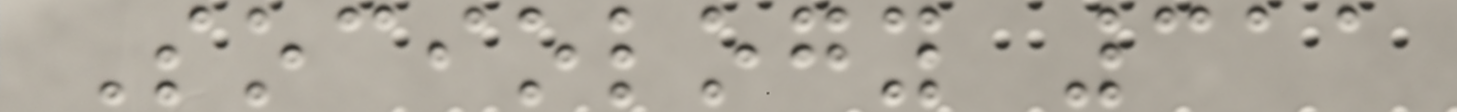Sociology 311
